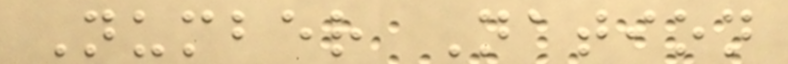Number Nation
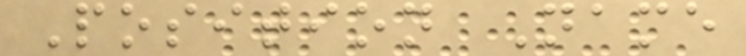Position Name
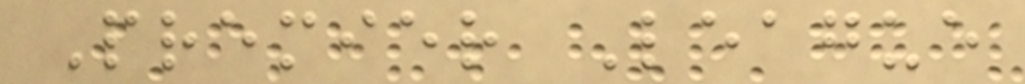Premier League
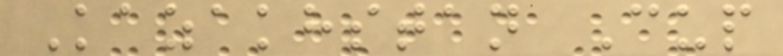Kazakhstan Cup
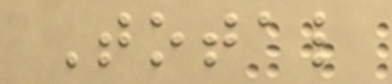Total
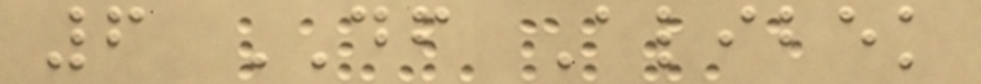6 DF Alibek
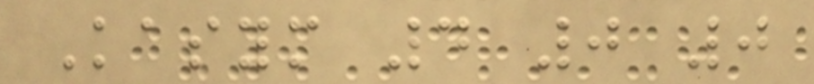Kasym 4 0 0
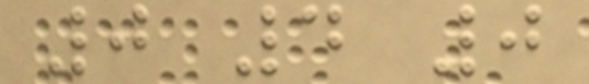0 4 0
